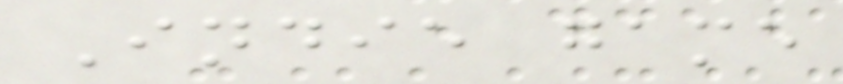Indie game
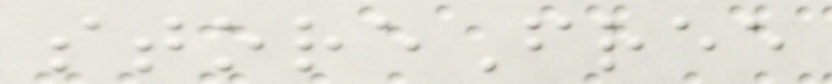storeFree
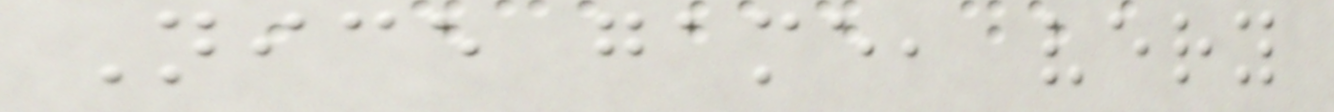Nice game, very
